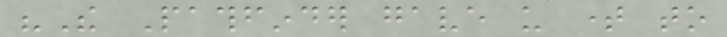"The Pathfinder gave us time to
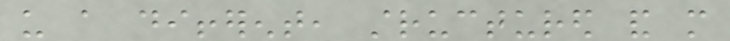us a different, structured and more
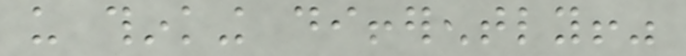us thinking differently!"
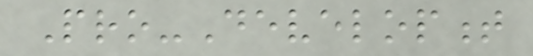Pro-Development
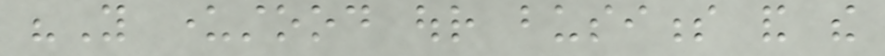"You understood our business and the
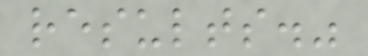results."
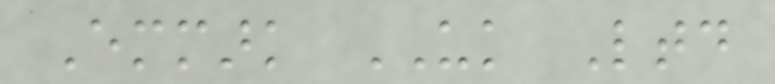Emmark UK Ltd
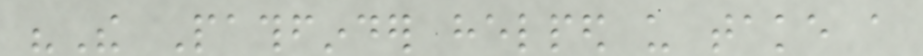"The Pathfinder helped us take a
